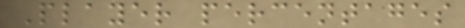Player percentages
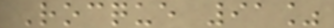Rocque 91%
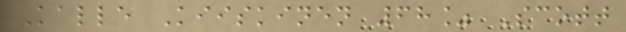Kalle Kiiskinen 68% Scott
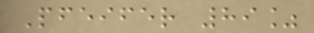Pfeifer 89%
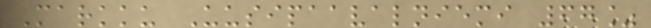Markku Uusipaavalniemi 67%
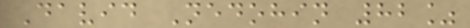David Nedohin 82%
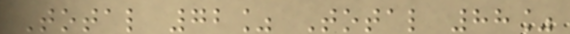Total 72% Total 88%
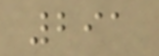291
